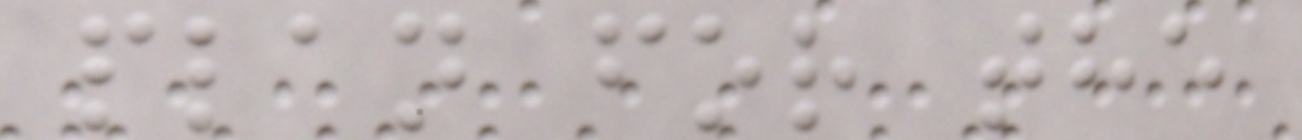plan for the
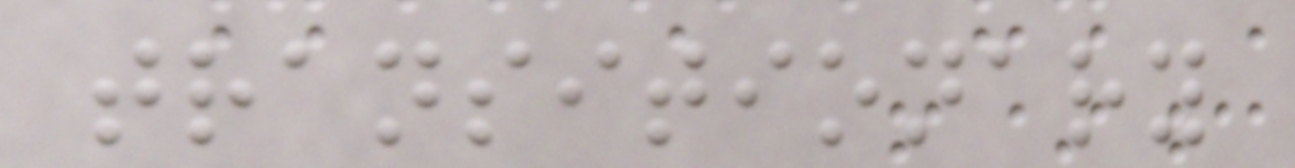transitionary
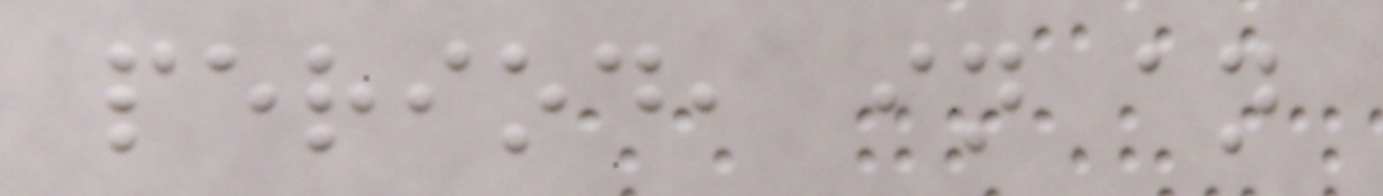period, in an
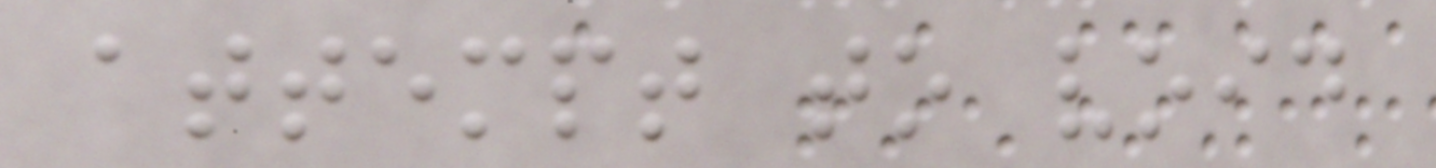attempt to void
